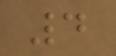4
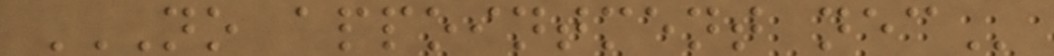NO APPOINTMENT NEC
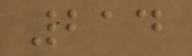214
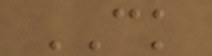CK
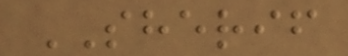SHERIF
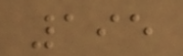195
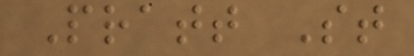Pratt St
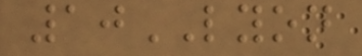10LYON
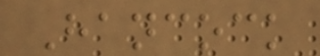Hancock
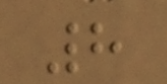8
